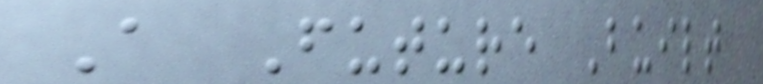A Future Built
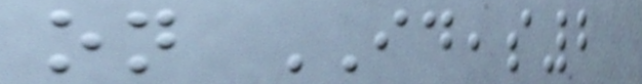on IDEAS2
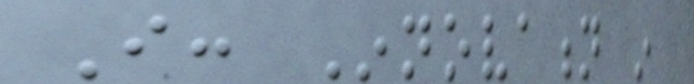I: Innovation in
